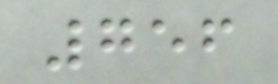756
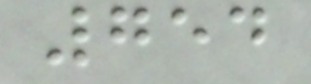754
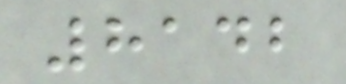8142
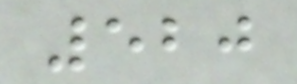520
